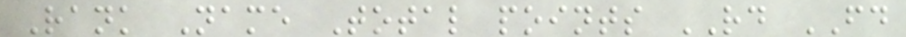Rank Name Total points RD FD
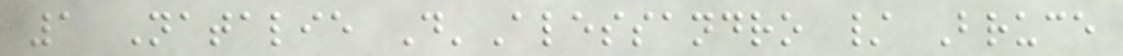1 Natalie D'Alessandro / Bruce
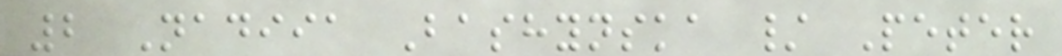2 Nadiia Bashynska / Peter
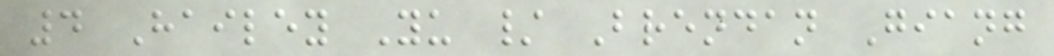4 Hailey Yu / Brendan Giang
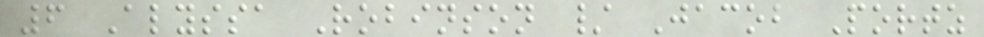6 Alyssa Robinson / Jacob Portz
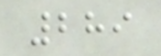289
